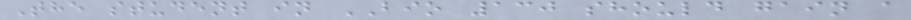The student in BIO 130 should gain a
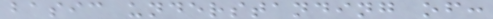basic understanding of:
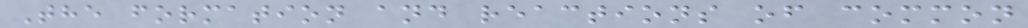The formation and reactions of common
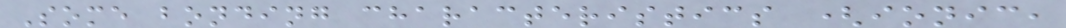Some bonding characteristics (ionic,
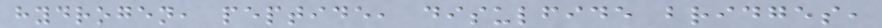hydrogen, peptide, disulfide bridges,
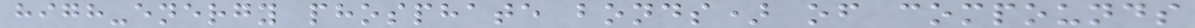high-energy phosphate bonds) of compounds
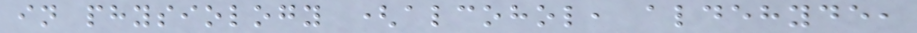in physiology (alcohol, aldehyde,
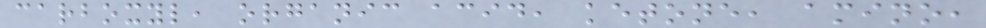carboxyl, organic acid, ketone, amino,
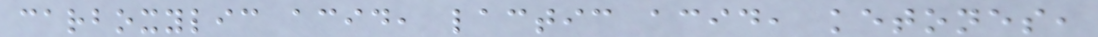carboxylic acid, lactic acid, ketones,
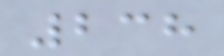238
